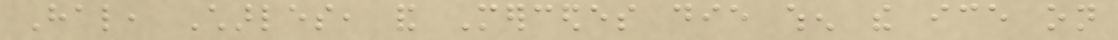Hal, Charles, and Mercedes die when the ice on
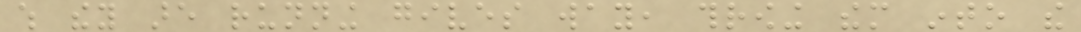which they are running gives way, throwing them into the
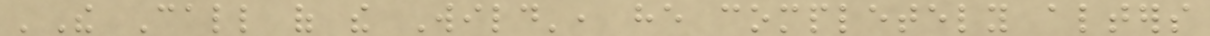'The Call of the Wild', he completely alters
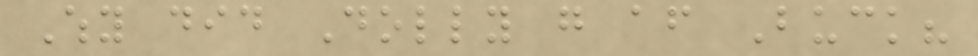Why did Dolly go after Buck?
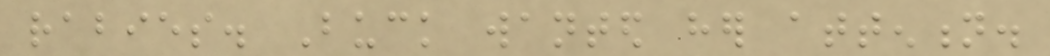rabies. Buck wanted her attention.
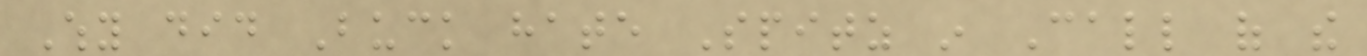Why did Buck hate Spitz in Call of the
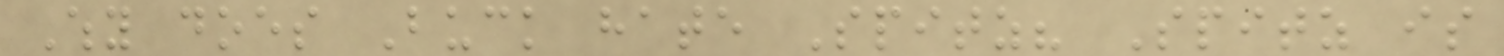Why does Buck hate Spitz? Spitz is
